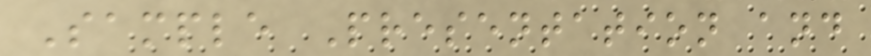Sample Presentation and
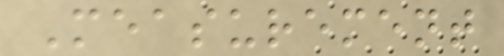Measurement
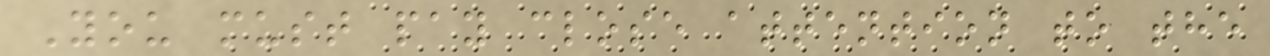You must pay close attention to the
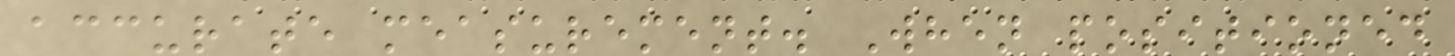accurate measurement. When positioned
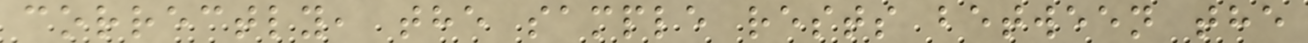correctly, the sample rests between the
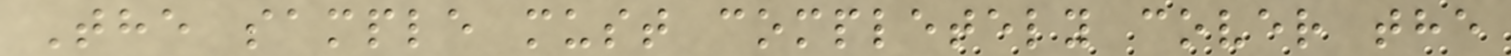The sample must completely cover the
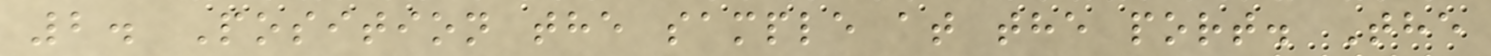2. Position the sample at the port. The
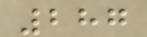287
